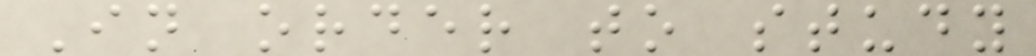In order to study
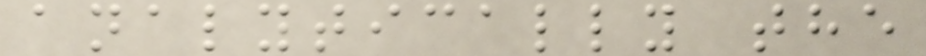analytically the
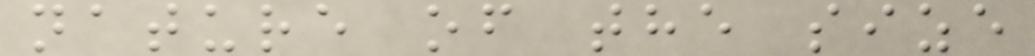nature of the size
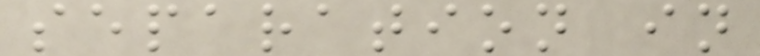separation in
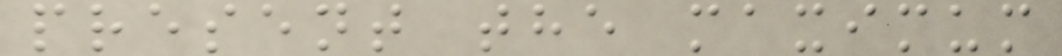present the maximum
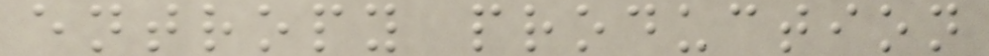entropy production
